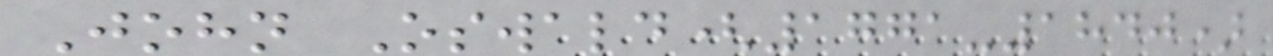John Oswald(1771-1840)
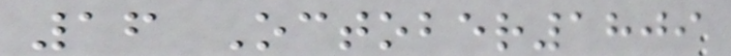16 October1809
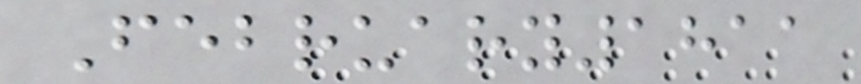February1811
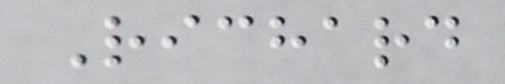Richard
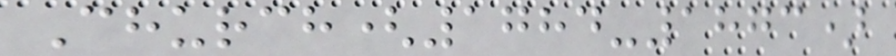Church(1784-1873)
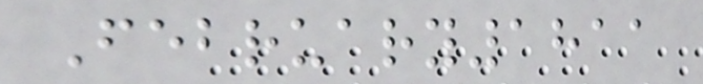February1811
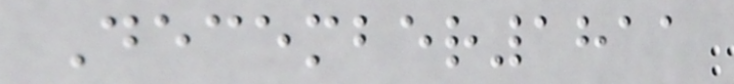December1811
